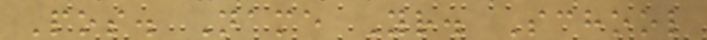Pos. Name Yr. School
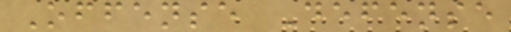Offense Defense
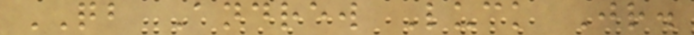QB Andrew Luck Jr.
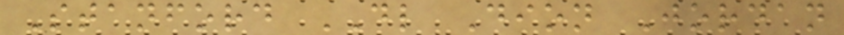Stanford DL Dion Jordan
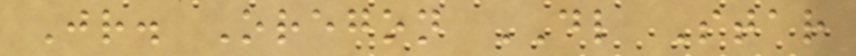Jr. Oregon DL Star
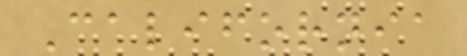California
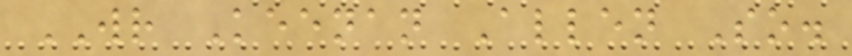WR Keenan Allen So.
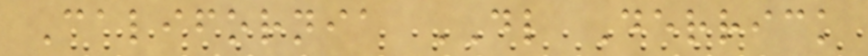California DL Derrick
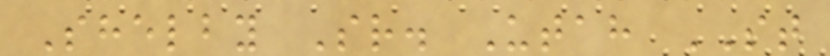Shelby Sr. Utah ST
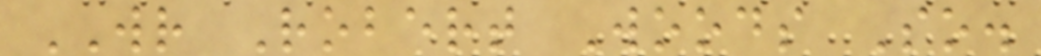WR Robert Woods So.
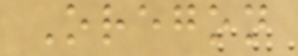Oregon
